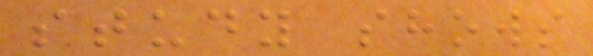study shows
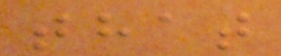that
